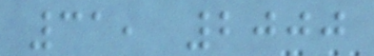31, 2000
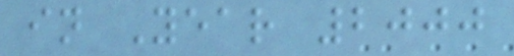in Year 2000
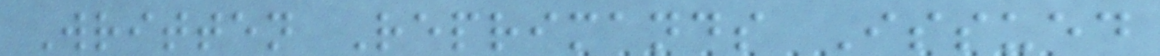Written Reprimands Issued
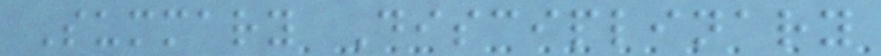Summary Disciplinary
